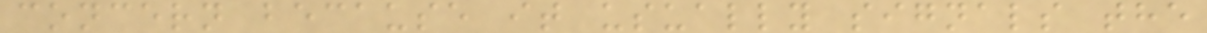concern because it usually signals the
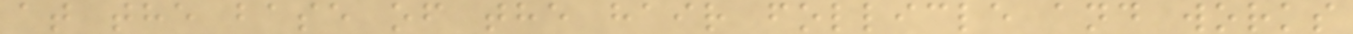at the base of the hair follicle and works
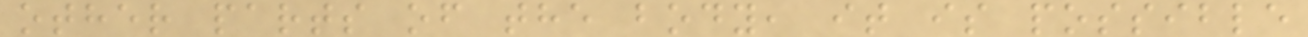other parts of the body, it is possible
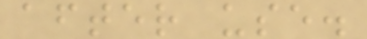after use.
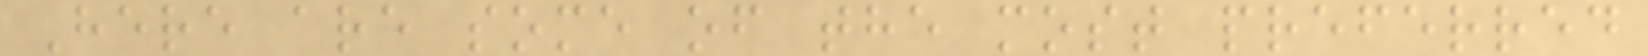Here are some of the most preferred
